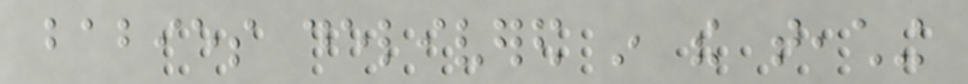babies delivered in the teaching
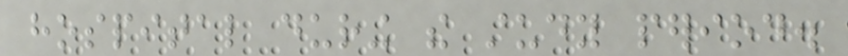hospital during the study period.
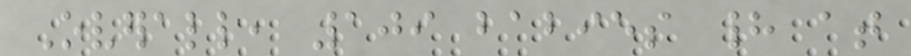Overall, 109 babies had at
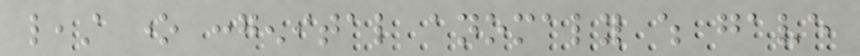least one congenital anomaly which gave
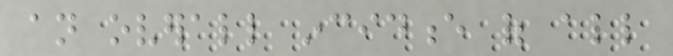an overall incidence of all
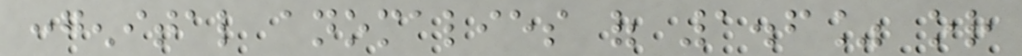congenital anomalies of 1.6% or
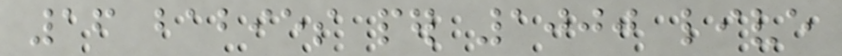16 babies per 1000 live
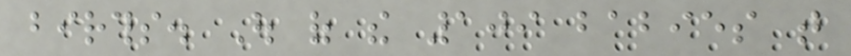births. Out of the 109 babies that
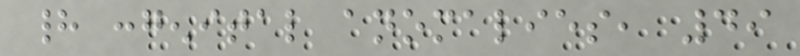had congenital anomalies, 49
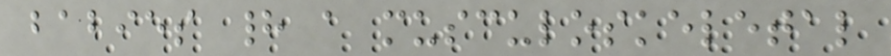babies had a musculoskeletal
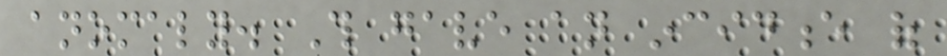anomaly. This gave an incidence of
